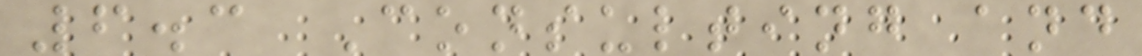6.3 Consulting and
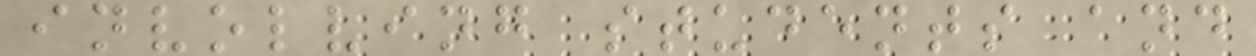involving students and
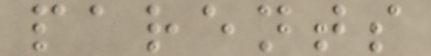parents
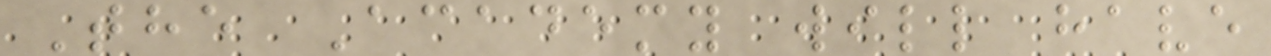The Academy will have
